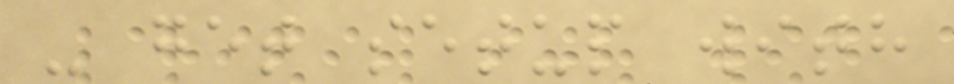- get setup with
